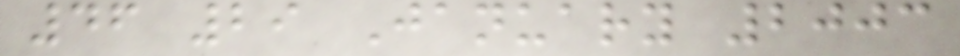46 29 January 2003
